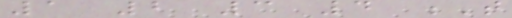1 2 3 4 T
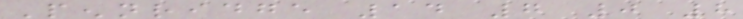Pennridge 14 7 0 8
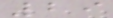29
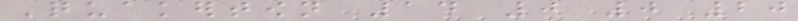Quakertown 14 0 0 20
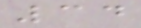34
